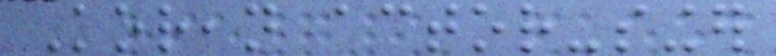Korean actor-singer
